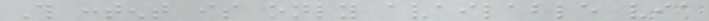This content is only available via
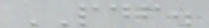PDF.
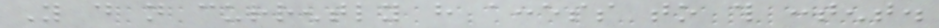You do not currently have access to this content.
